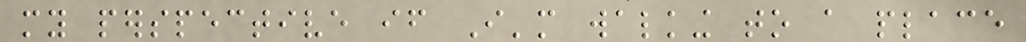my perspective if I'm walking to a place
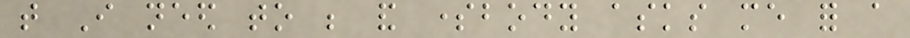that I need to be and somebody asks me for a
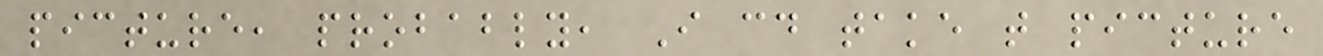picture, probably, I could take that picture
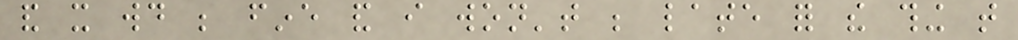and it would be fine and i won't be late for the thing that
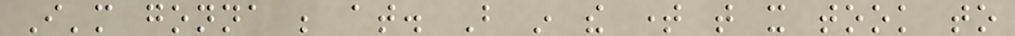I'm gonna be at. But in the time that it took to
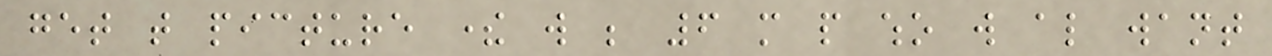get that picture there will be 6 more people who will also want
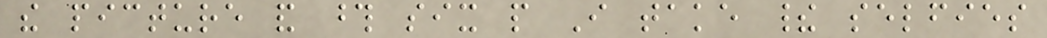the picture and those six people I take their selfies
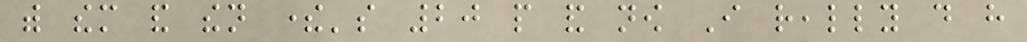with them and then there's 20 people and now I really do have
